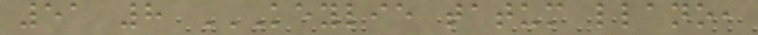51 8 KEYLIE TATUM LLANO,
